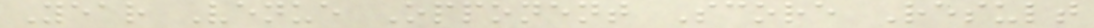Year Venue Opponent Score Result
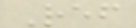Ref
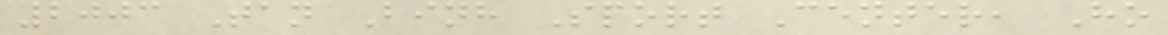2003 Tan Binh Sport Center, Ho
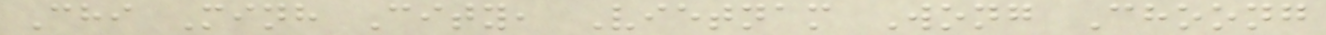Chi Minh City, Vietnam Wong Choong
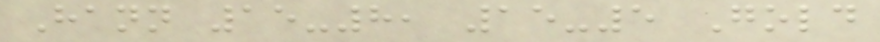Hann 15-8, 15-5 Gold
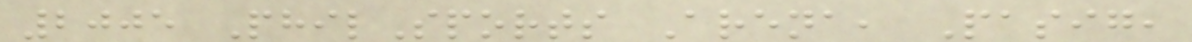2005 PhilSports Arena, Pasig,
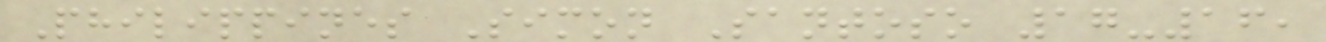Philippines Simon Santoso 17-16,
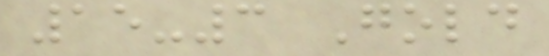15-3 Gold
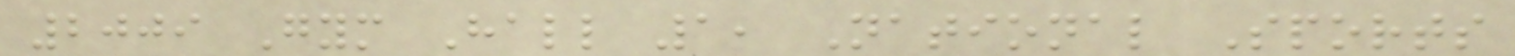2009 Gym Hall 1, National Sports
